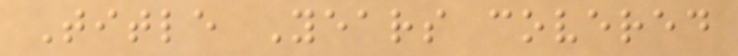Title Years covered
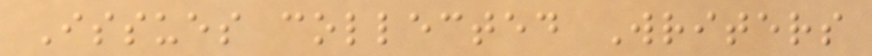Issues collected Writers
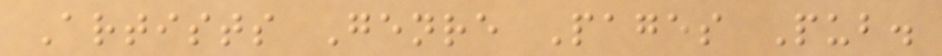Artists Genre Pages Pub.
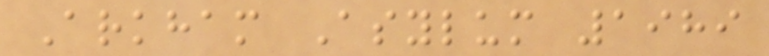Arkham Asylum 1989
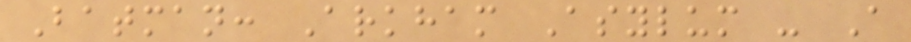Batman: Arkham Asylum - A
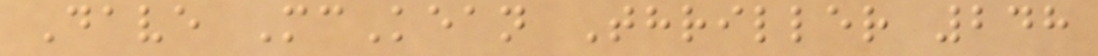Dave McKean Thriller 248
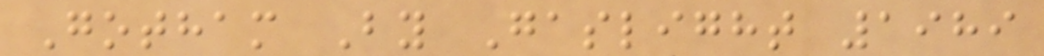Gotham By Gaslight 1989
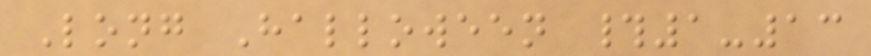Long Halloween #1-13
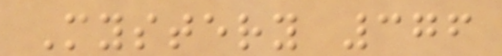Mystery 376
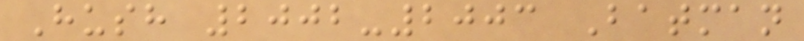Hush 2002-2003 Batman
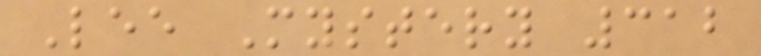Lee Mystery 312
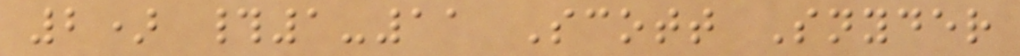2) #1-11 Scott Snyder
